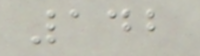142
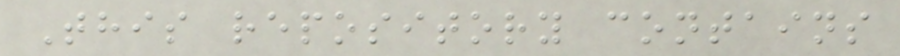This repository contains
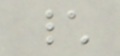\
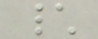\
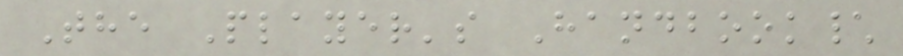The Player's Handbook\
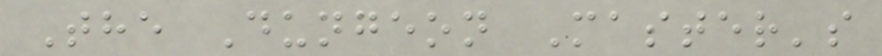The Dungeon Master's
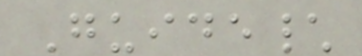Guide\
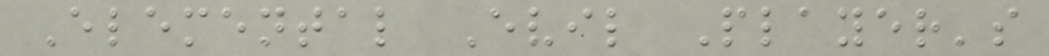Elemental Evil Player's
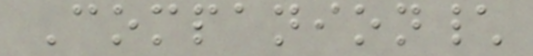Companion\
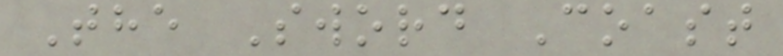The Sword Coast
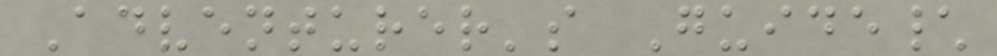Adventurer's Guide\
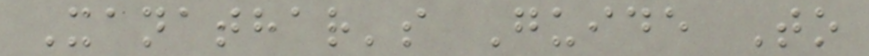Xanathar's Guide To
